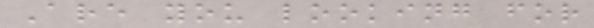Are you looking for
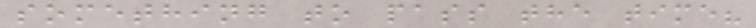something to pass the time?
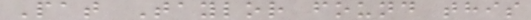Pat Taylor found this
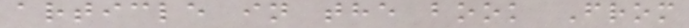article in the book From
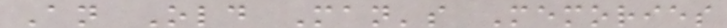An Old Man's Memories
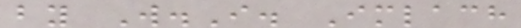by W.I. Imlach
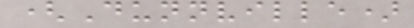(Dunnville)
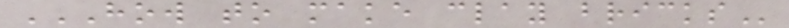HOW TO MAKE CLAY BRICKS
